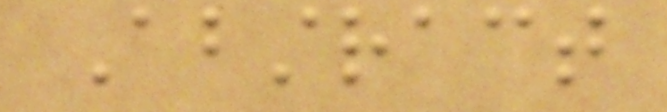Abstract
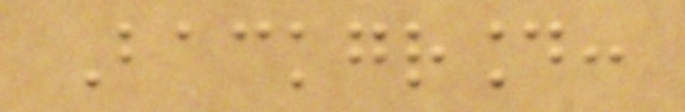Background:
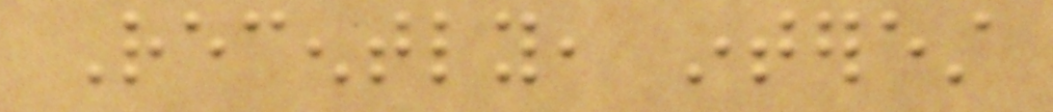Recently, interest
